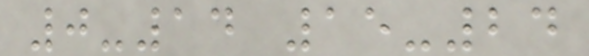0-14 15-24
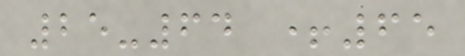25-64 +65
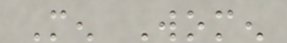Men Women
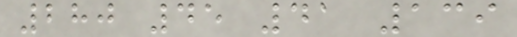280 45 41 139
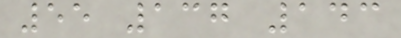55 137 143
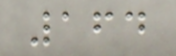164
